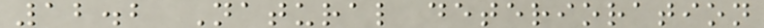12.2 Natural deterioration
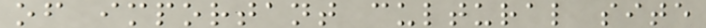of important cultural site
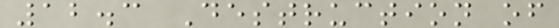12.3 Destruction of
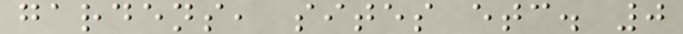gardens, sites etc. 0
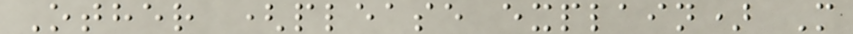Other (please explain) M
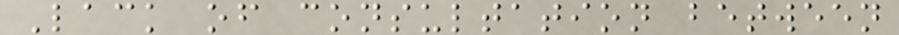Lack of consultation between
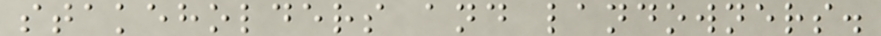stakeholders and landowners.
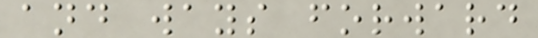and ways forward
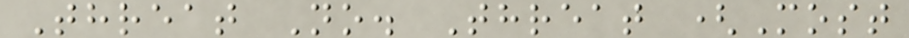Threat No. Threat (Most
